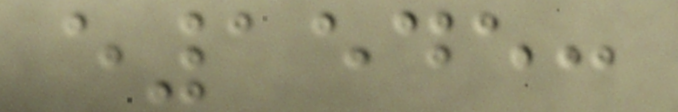e1545:
